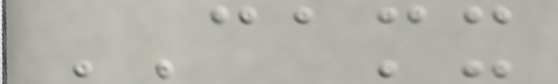CAMX
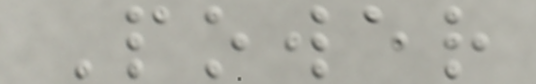Power
